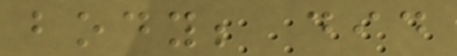body; did
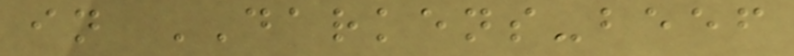in DARKENS-beef
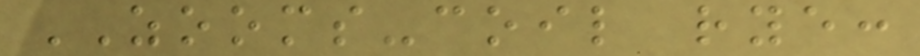ZOOMS-coil rye:
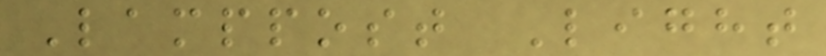Lamppost Light
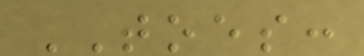TOES:
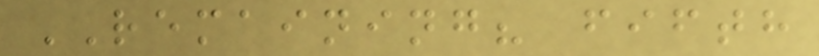REMAINING? fifth
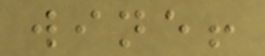wine!
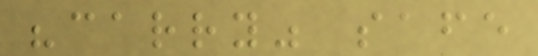"carry" safe
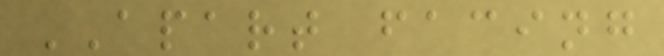APART facing
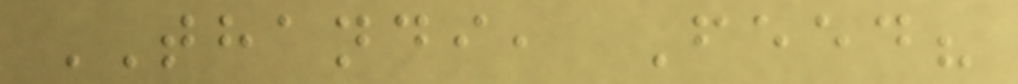THANDI, Feed?
